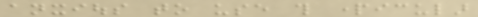anxious to use this particular
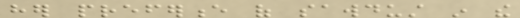her preference of sawdust in the
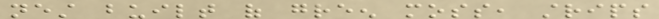nest built of green moss, strips
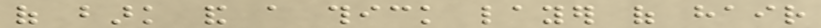of bark and a thick layer of hair
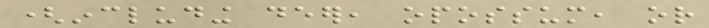(including deer, opossum, or
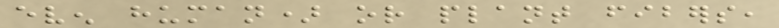even human) or plant fibers,
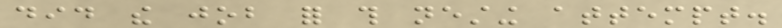did the job for this nesting attempt.
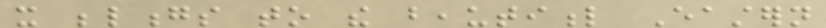it belongs to the beautiful Eastern
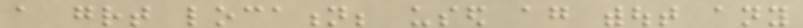a great location; used again without any
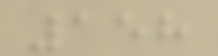158
